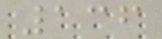136
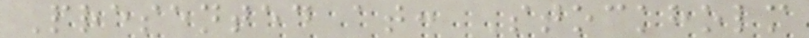Presented at: Stockholm
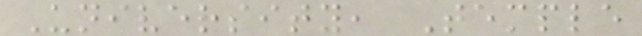University, Temple
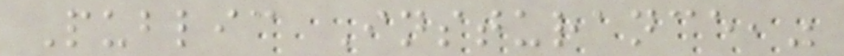Public Insturance,"
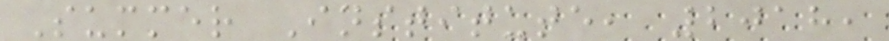Summer Institute, 2018,
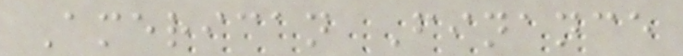American Finance
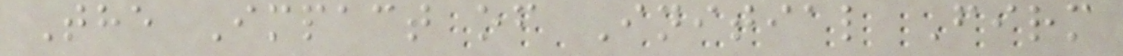The Impact of Initial Firm
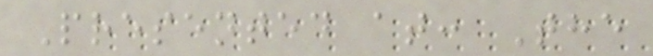Presented at: The
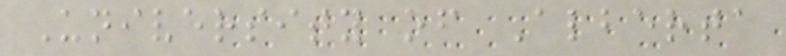University of Alberta
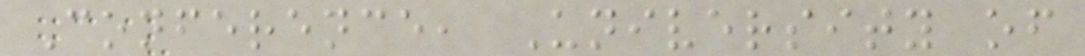Conference, University of
